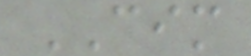CIM
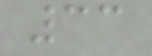33
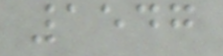1547
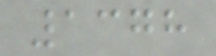1378
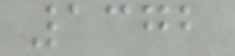1372
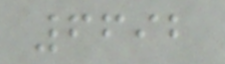6692
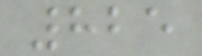825
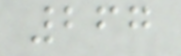267
